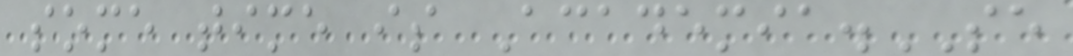some time is Academia.SE
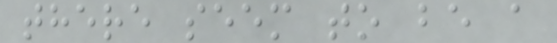there seem to be a
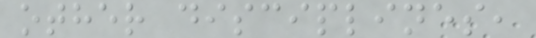other disciplines,
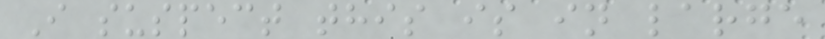I suspect this is in large
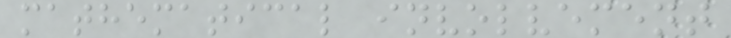mathematical involvement
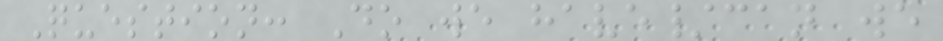Question: Do we have/can we
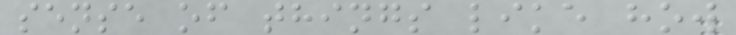sense of things like how
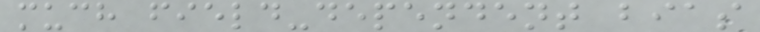much field-dependent bias
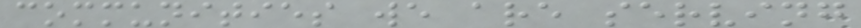communities we are serving
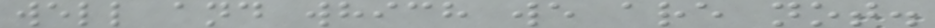well and which we are not.
